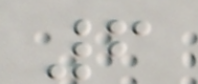6
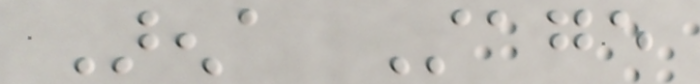Arena Stage
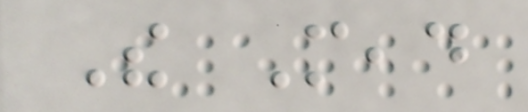The Mead
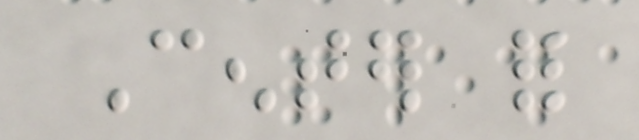Center for
